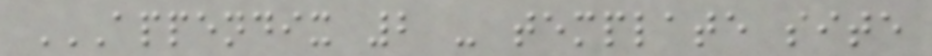APPENDIX 2 - TEMPLATE SITE
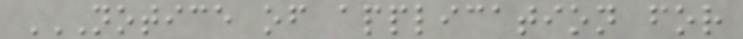NOTICE OF APPLICATION FOR
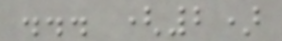... (2)
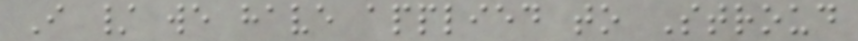I / we have applied to Stroud
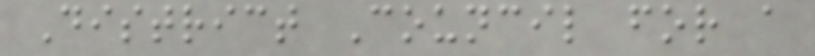District Council for a
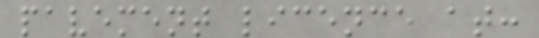pavement licence at:
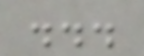...
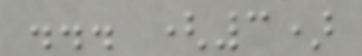... (3)
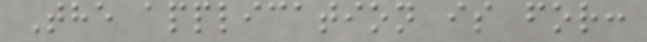The application is for:
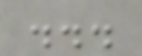...
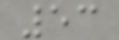53
